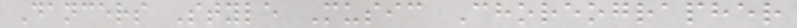Dancers Style Music Choreographer
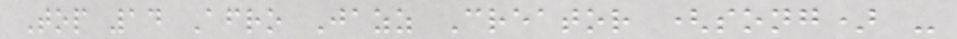Top 14 Afro Jazz Creator (song) -
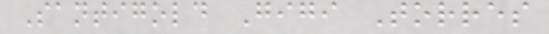Santigold Gigi Torres
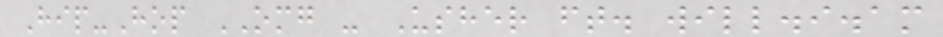Hip-Hop OMG - Usher ft. will.i.am
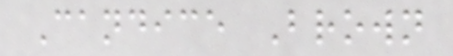Candice Brown
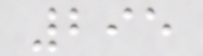295
